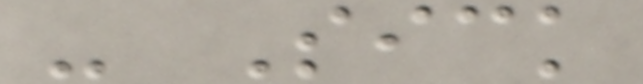- Sick
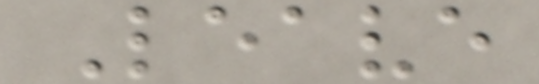Leave
